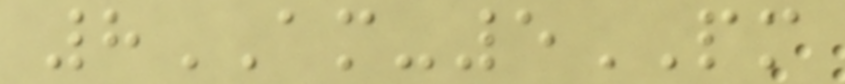8AM-5PM
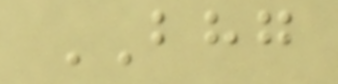BHG
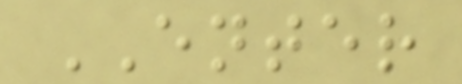ENTER
